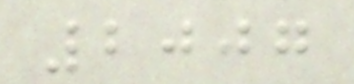2007
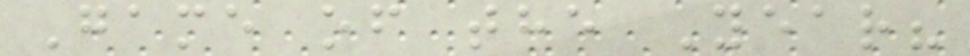Game of the Year?
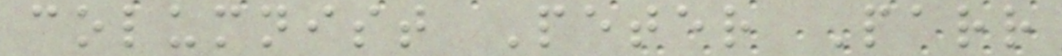columnist Peter Parr
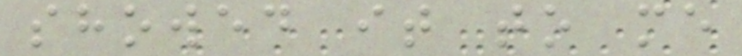showed it to me
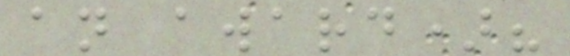an award)?
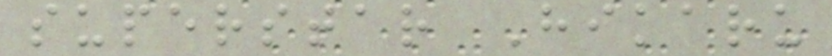superstar Hikaru
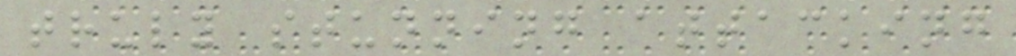truly stunning attacking
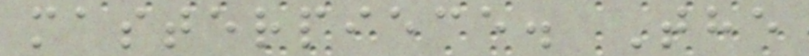masterpiece. The
